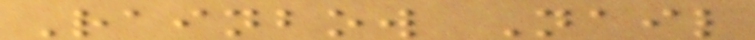Rainbow Nail
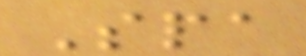Spa
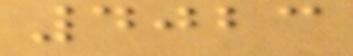4023
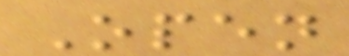Open
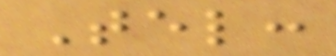Tel:
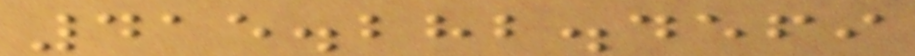415.282.4569
